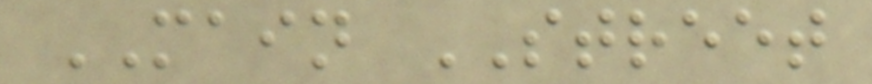MAIN STREET
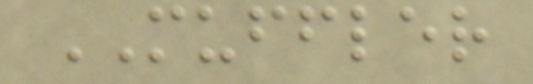MUFFLER
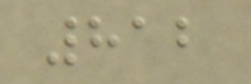812
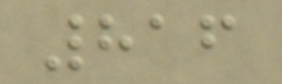816
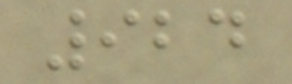924
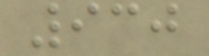930
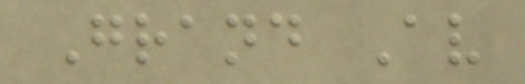Grand Av
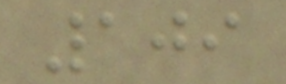109
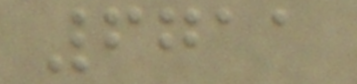6711
